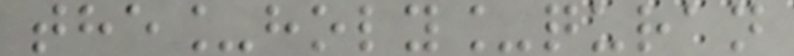the_holy_quran
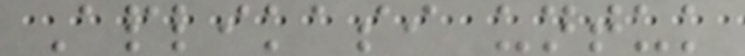Aplikasi untuk
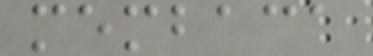membaca
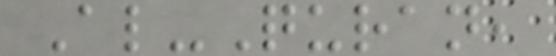Al-Quran,
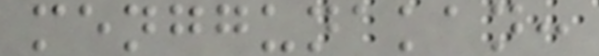menggunakan:
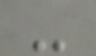-
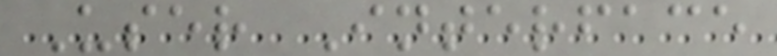User Interface
